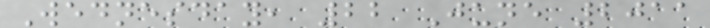Wednesday, 22 June 2011
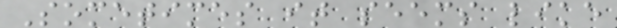Sometimes it seems like
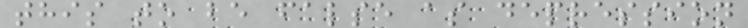this to be false as depression
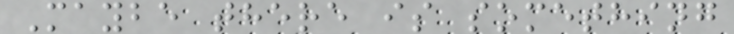Maybe there is something
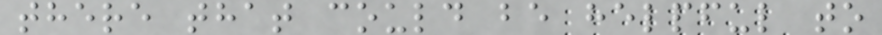there that could be helpful to
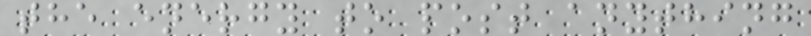the energy to post anything
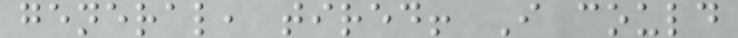general, tired! I could
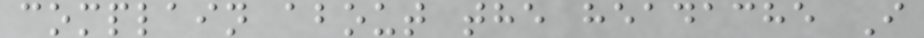complain about the headache I
